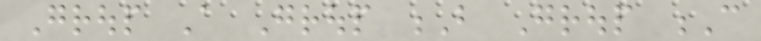Group A Group B Group C
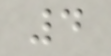4
